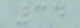34
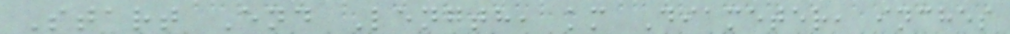Start End Length, km Diameter, inches
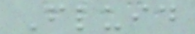Fluid
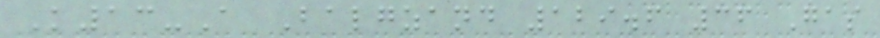K13-A Balgzand 129.6 36 Gas
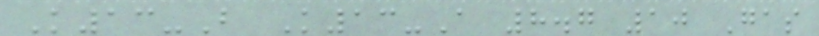K13-B K13-A 8.7 10 Gas
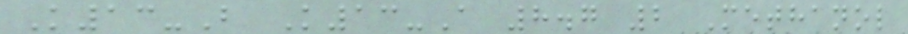K13-B K13-A 8.7 2 Methanol
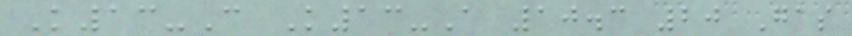K13-C K13-A 10.3 20 Gas
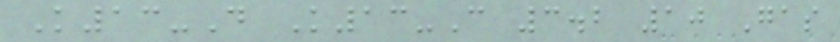K13-D K13-C 3.2 10 Gas
